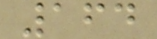164
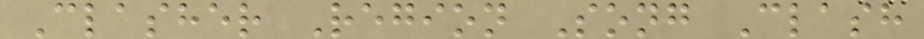Clasher Region Song Clash
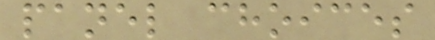panel choices
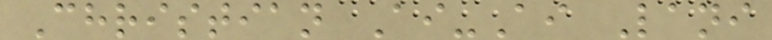Christian Ai-Ai Lani
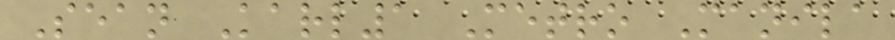Sean Karl1 Metro Manila
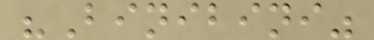"Binibini"
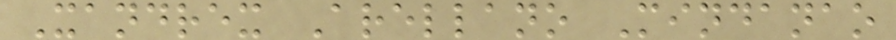Xandrex Arellano Mindanao
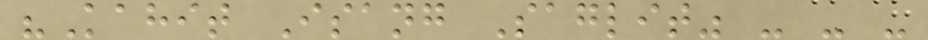"Kahit Isang Saglit" - - -
